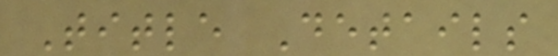Title Details
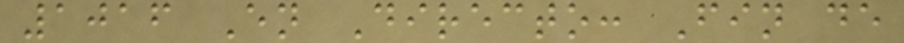1016 En Directo: Fin de
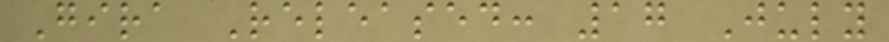Gira Released: 17 July
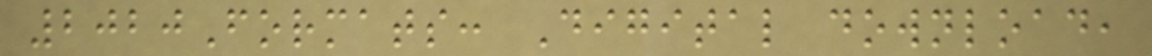2020Formats: Digital download,
